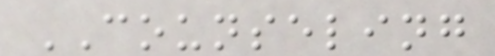COUNSELING
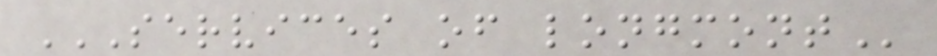SERVICES OF LONGMONT
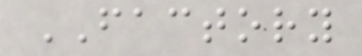FACTORY
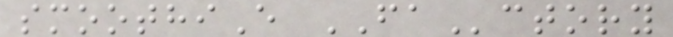smoothiE FActory
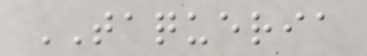TAQUERIA
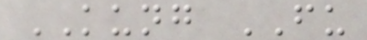KUNG FU
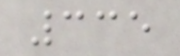335
